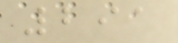291
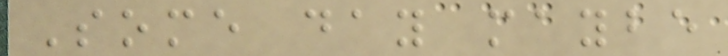Some day maybe
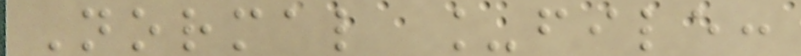Normal _file:
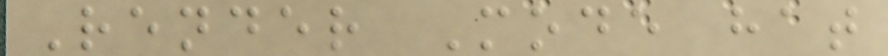Render Mode hat
